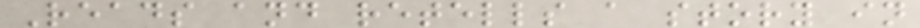Reads and retells a story in
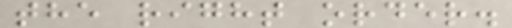the right order.
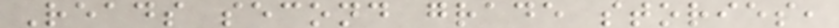Reads second grade stories,
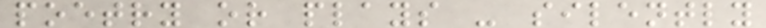poetry or plays - silently
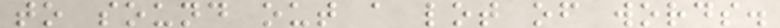to sound out a lot of words.
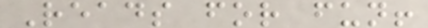Reads for fun!
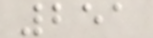251
